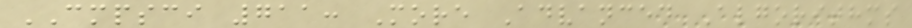CMPSCI 711: More Advanced Algorithms
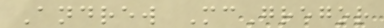Andrew McGregor
